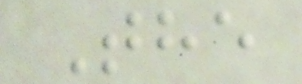The
